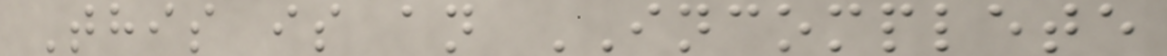This is an INCOMPLETE
